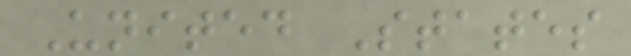United States
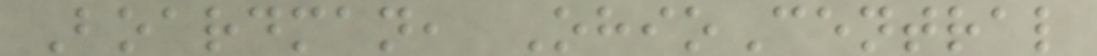Boardman, OhioCentral
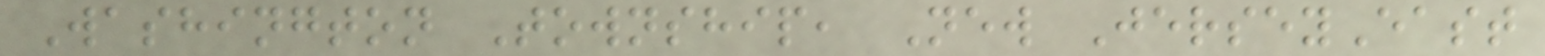Washington Township, New JerseyEast
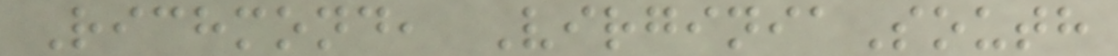Richmond, VirginiaSouth
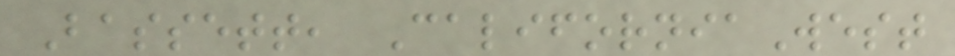Bassett, CaliforniaWest
